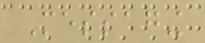Messaging
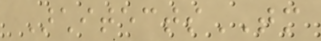ArchitectsTM
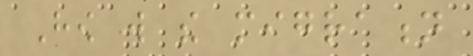How will the migration
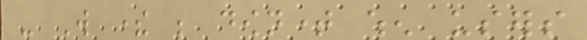- Will there be downtime when users
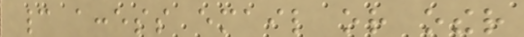cannot access email or other
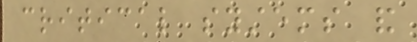critical systems and
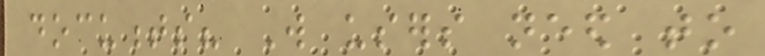documents? Will users need to
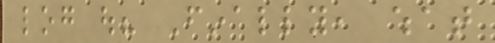log out? Finally, what
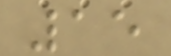15
